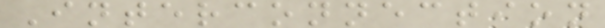Interconnection
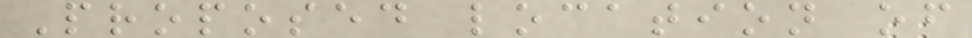Proposed location of
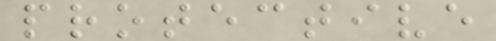protective
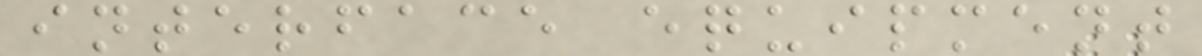interface equipment
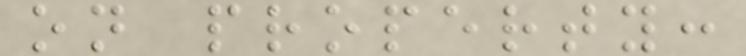on property:
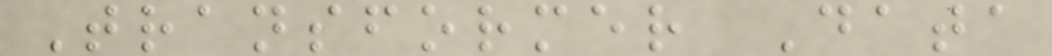Transformer Data
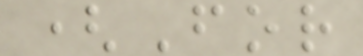(For
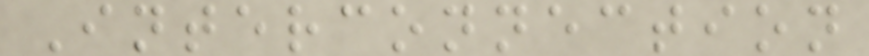Interconnection
